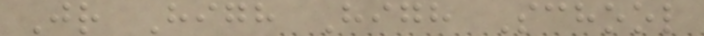Jr High High School
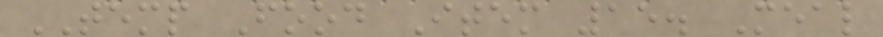TEMP Food Item 15. Meal
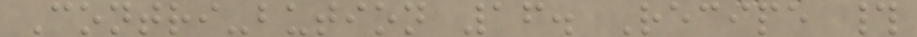Contri-bution 16. Recipe #
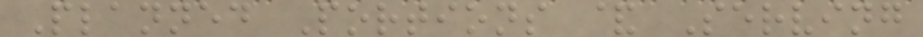Planned Portions & Serving
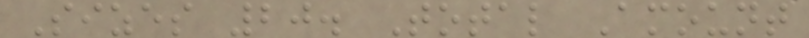Sizes 20. Total Amount
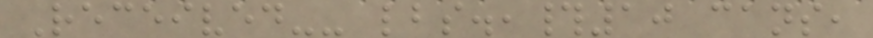Received-- lbs.,#10 cans,
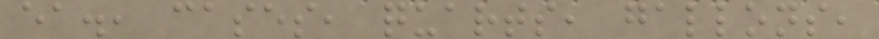ea., cases, quarts, gallons,
